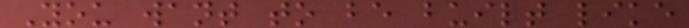You want to be built like
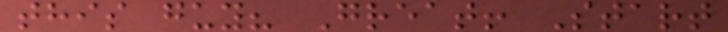this guy? Great! Start
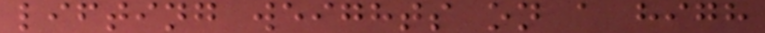lifting weights on a high
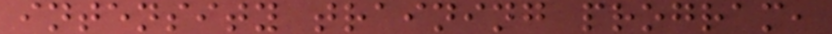intensity training program,
